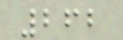262
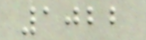1022
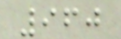960
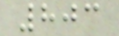803
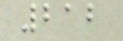212
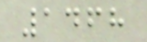1468
